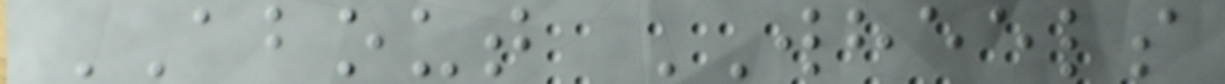ABOUT WHEELS
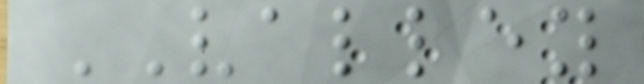VALLEY
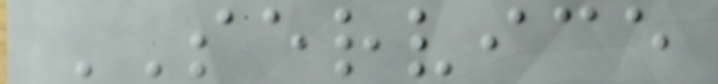SERVICE
